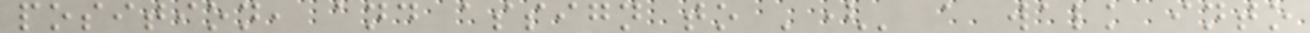position, and assign to '(' a walk into
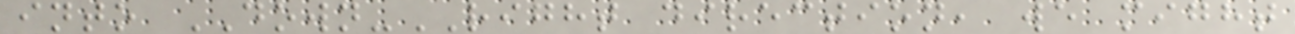into DOWN-RIGHT direction, we might
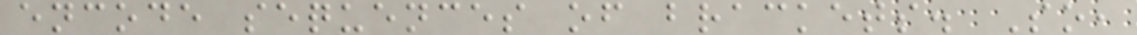encode sequences of brackets. So,
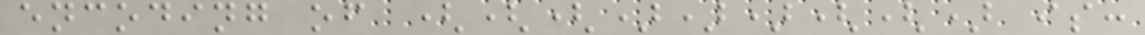encoding of ((()))(() is:
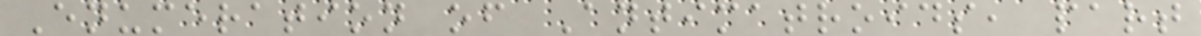Enumeration of Antimatroids, part
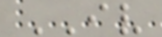IV
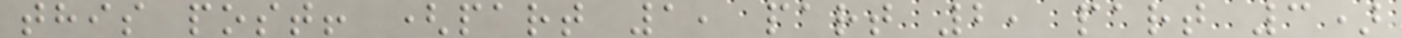this post! (part 1, part 2, part 3)
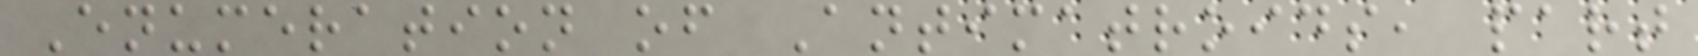Enumeration of Antimatroids, part
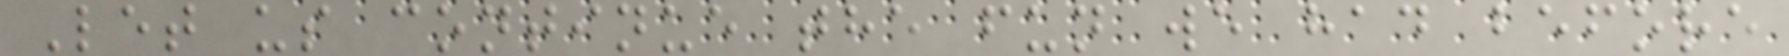Let us continue the fun we had before
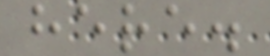here.
